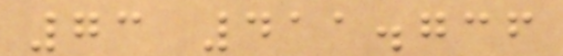73 411.736
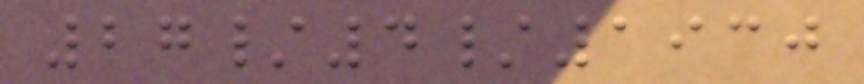27/4/1930
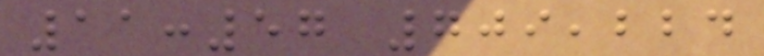11:57 709,224
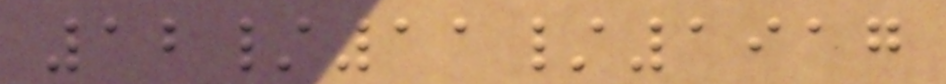12/11/1917
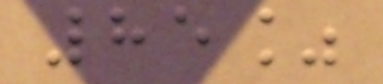85%
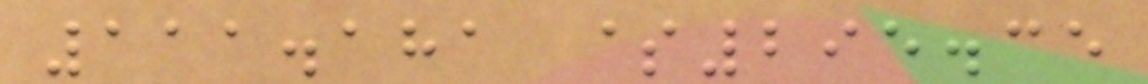111.181 $295.35
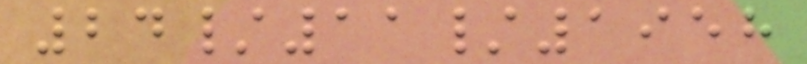24/11/1958
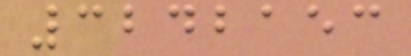3242153
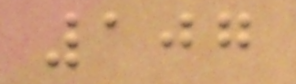107
